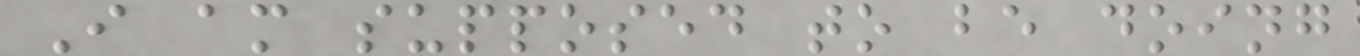I am supposed to be doing
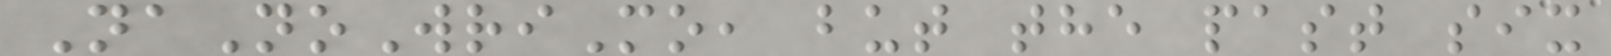NaNoWriMo, but the past six
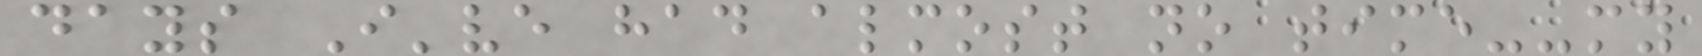days I've had almost no time--my
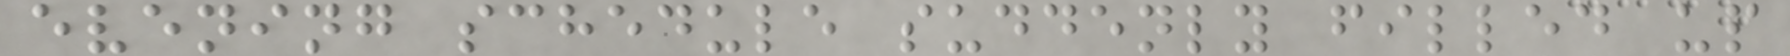evening schedule suddenly filled up
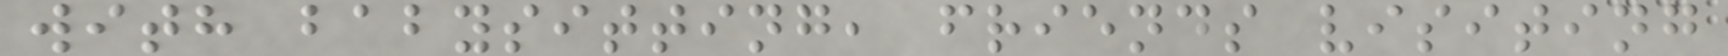with babysitting, friends visiting
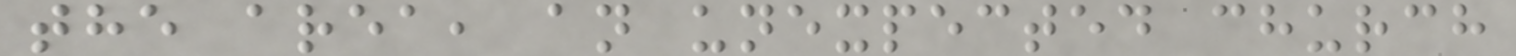the area, an unexpected church
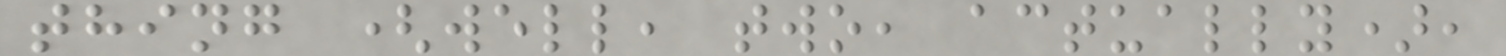thing (well, two, actually),
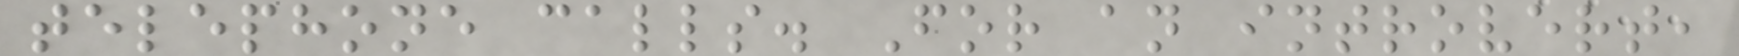telephone calls. For an introvert,
